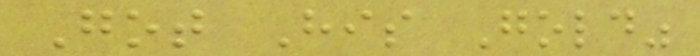Got His Gold"
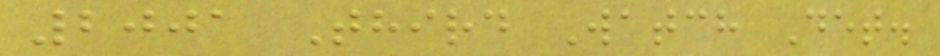2001 Third Watch Det.
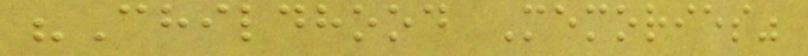"Childhood Memories"
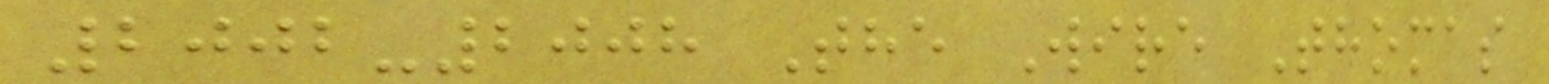2002-2008 The Wire Thomas
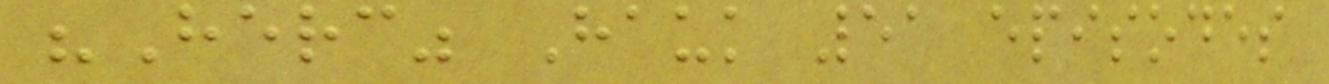"Herc" Hauk 51 episodes
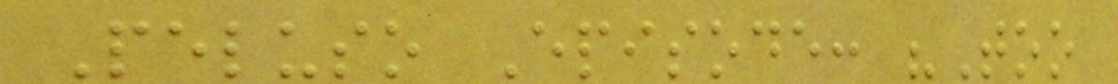Peluso Episode: "Too
